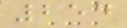254
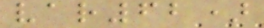var62)
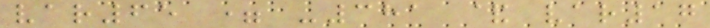var65 = -381 & var17
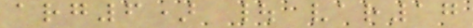arg6) | var17
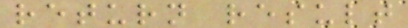return result
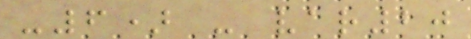-6) - var20
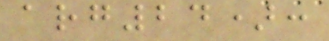arg24):
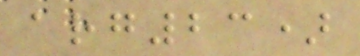arg23)
